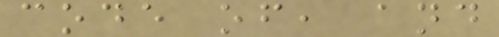code of, and
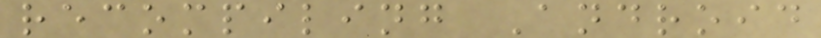recompiling Android
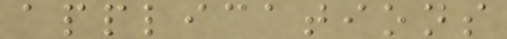applications
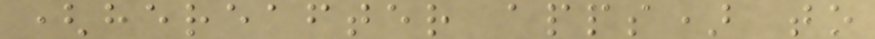(hereafter apps) to
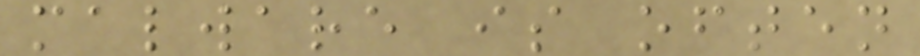malware is often
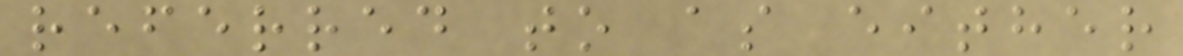referred to as either
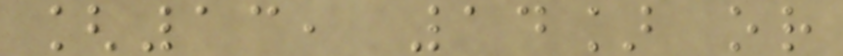[13, 14] or
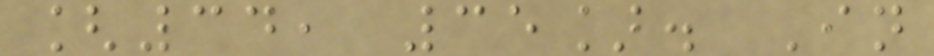[34, 35]. In
